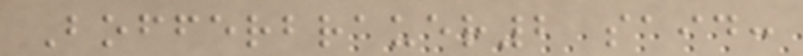Bofferbrauer2 said:
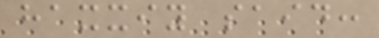haxxiy said:
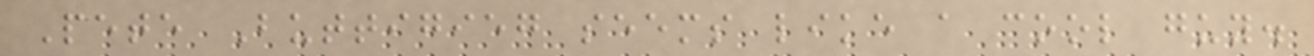Pete Buttigieg seems like a cool guy.
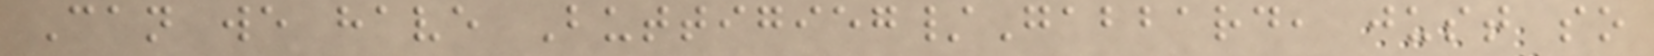Can we have Buttigieg/Gabbard, just so
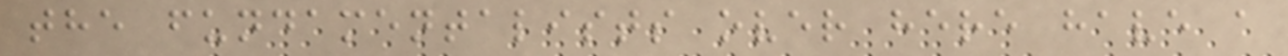the fundamentalists over here have a
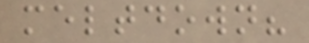meltdown?
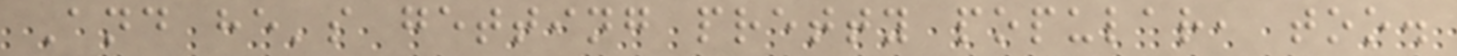And he's getting pretty popular, too.
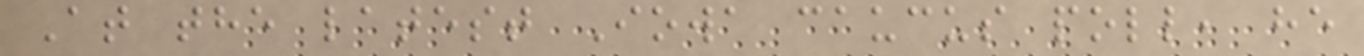At the latest Iowa caucus poll, he
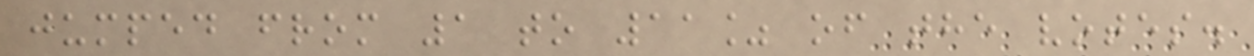jumped from 1 to 11% of the votes.
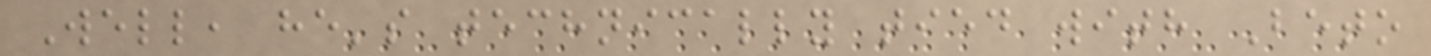Well, he's technically tied with Beto
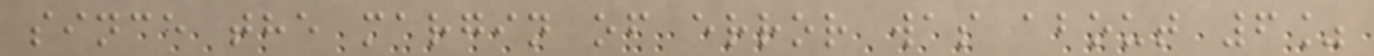since the margin of error was about 6%
